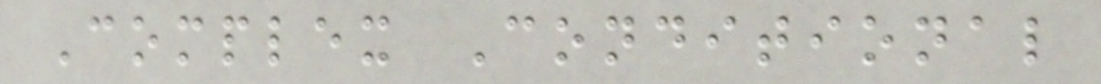Complex Conditional
